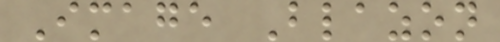Image Blazon
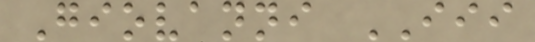Giovanni III
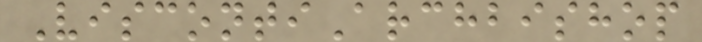ViscontiArchbishop
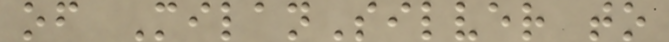of MilanSilver to
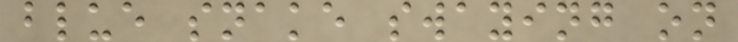blue snake swaying on
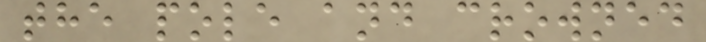the pole and crowned
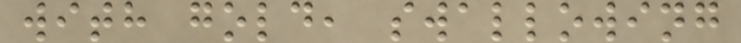with gold, swallowing
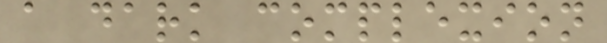a dark complexion
